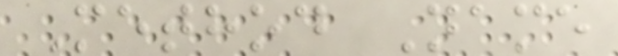Method Name
